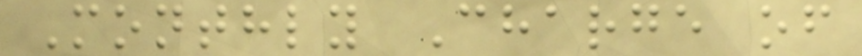Monthly Charge of
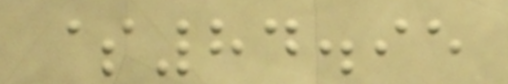$84.95
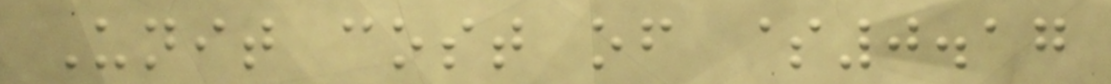Unit cost of $0.17
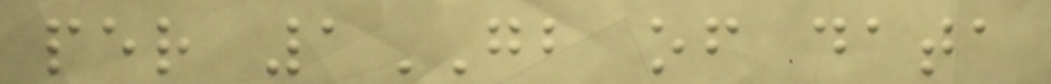per 1GB of data
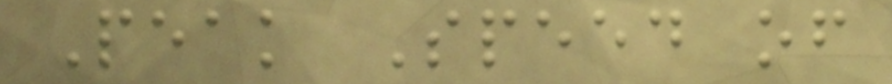Peak Speed of
